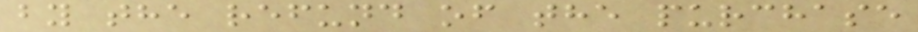by the refund of the purchase
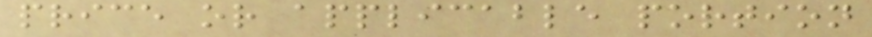price or applicable portion
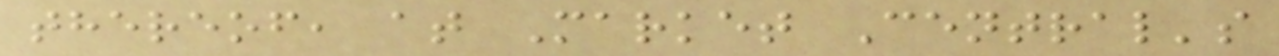thereof, at Market Central's
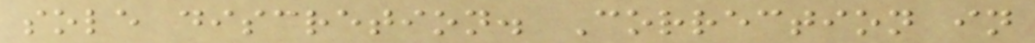sole discretion. Correction in
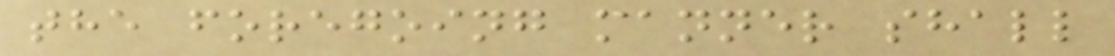the foregoing manner shall
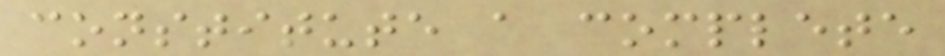constitute a complete
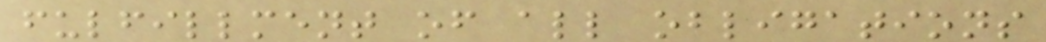fulfillment of all obligations
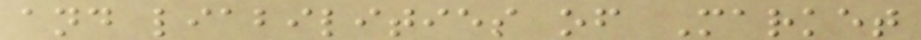and liabilities of Market
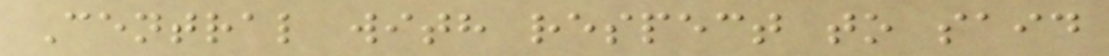Central with respect to said
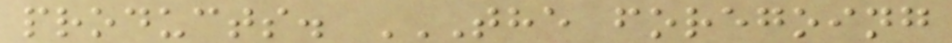products. THE FOREGOING
